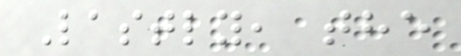Lastly, the
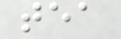tea
